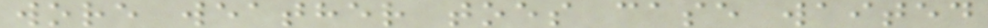wore weather toes case waited
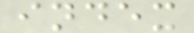index
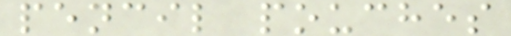pencil pouches
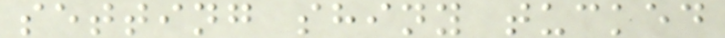setting shiny tucked
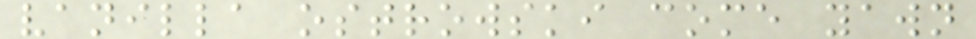vanilla ostrowski come yawn
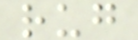rug
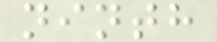ninth
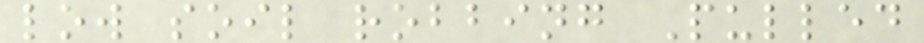low soil robbing Pulled
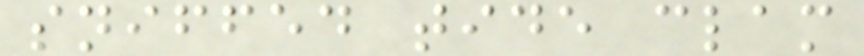sniffed tide clam
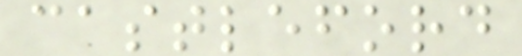castleford
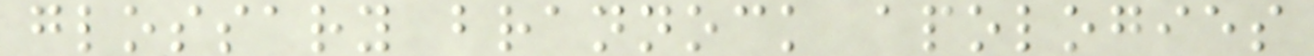glossary brannock apologies
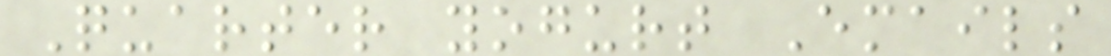Quarter yogurt Emails
